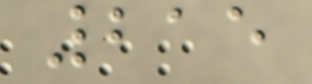215
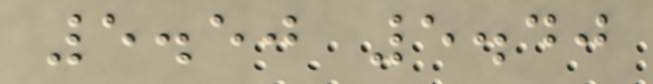5.50 5.40
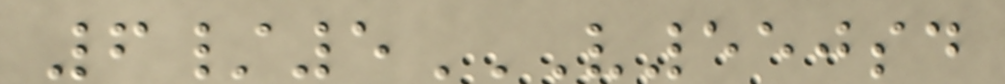6/5V550SD
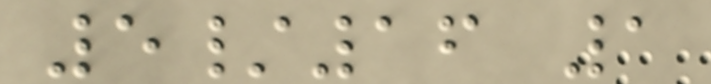5/16 1
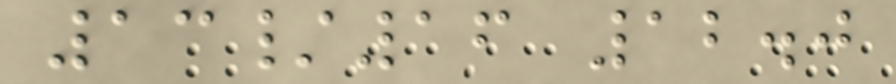13/16 12.0
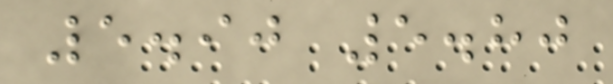5.90 5.80
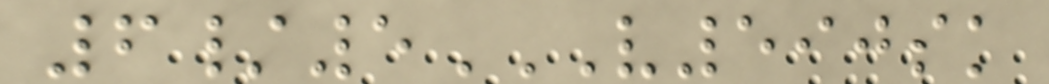6/5V590SK
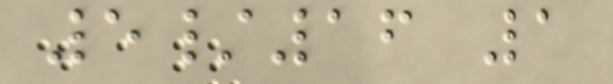5/16 1
